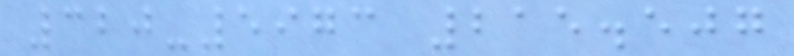320-5973 215.507
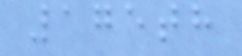175th
